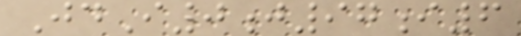JdI0j97i6
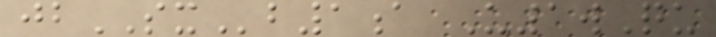jbSXb1a U1wQu
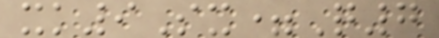xk9Sx=Q7
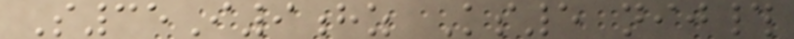S35I9hz Ks5 nij#
